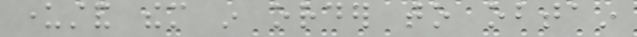understand them in order to obtain
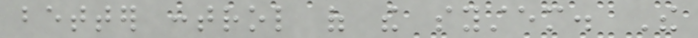better control of the system. The
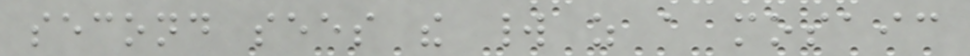second sees the world as a mosaic
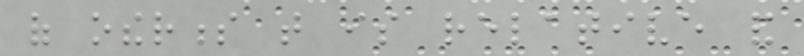of otherness that is relative and
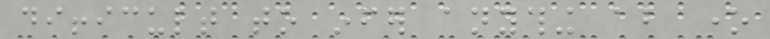difficult to infer anything about one
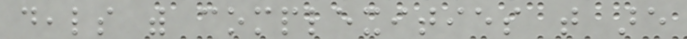deals with complexities that are
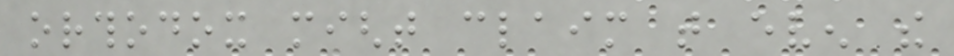orthodox might claim that even the
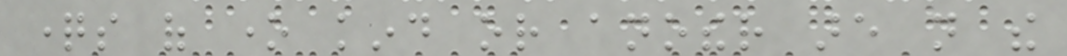questions of one kind or another are not the
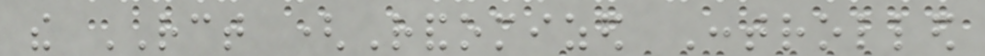the RCT (Randomized Controlled
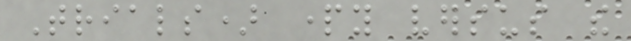Trials) party versus the
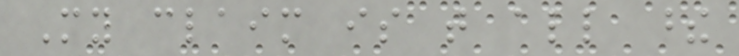My claim is that all these
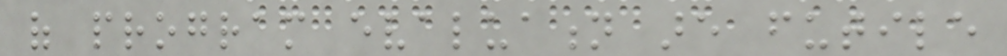of program evaluation are futile
